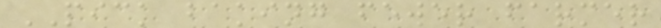PICK baking fewer farmer
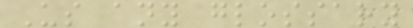Us any glossary
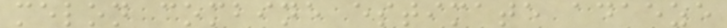melon combine estimate adaeze
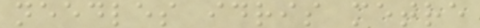needles idris metre
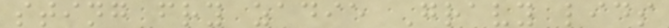sting fry zadie Gravy lids
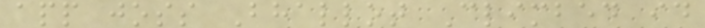app joss Bhallot Climbed id
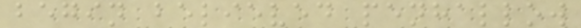begin believed penhallow
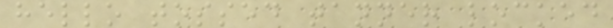hello tossed tanner locked
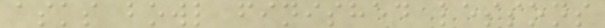asks bowl finished lessons
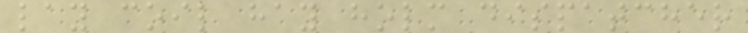lay coil hay holm dispatcher
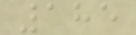185
